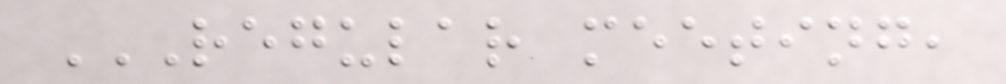REGULAR MEETING,
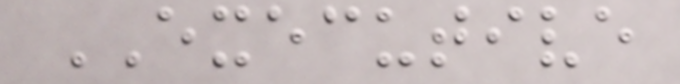EXECUTIVE
